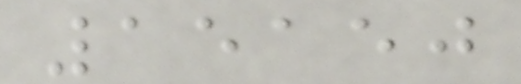15150
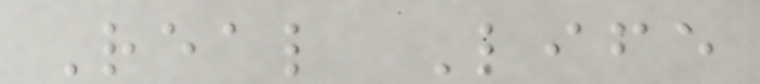Real Life
